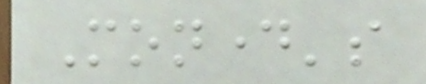Monday's
